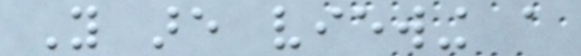You are viewing a
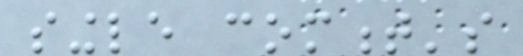single comment's
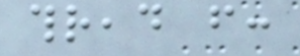thread from:
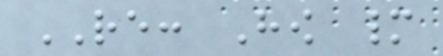RE: How many
